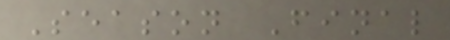Season Final
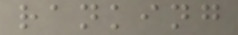ranking
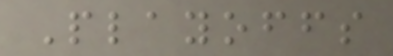Playoffs
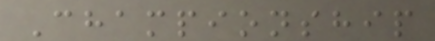Championship
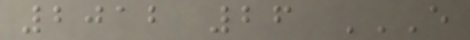2012 26 E
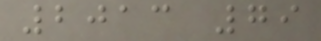2013 79
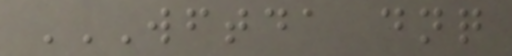WFTDA DNQ
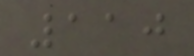110
